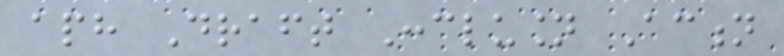aph Draft Conclusion Action
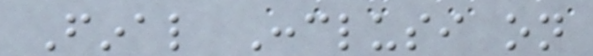Final Conclusi on
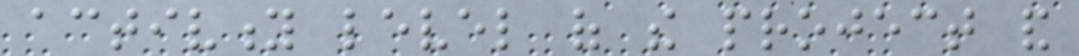activity level of the project and
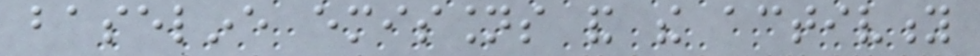baseline emissions and the activity
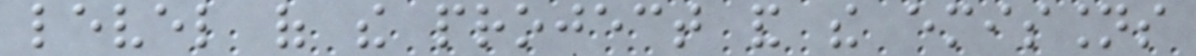level of the project and the emissions
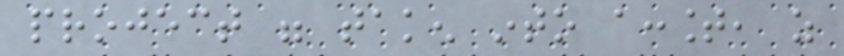project were taken into account, as
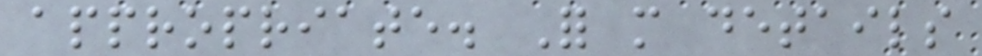appropriate. For more details
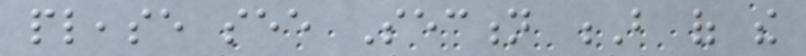please see Section B of the
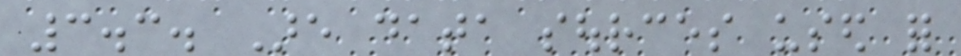3.3. Are data sources used for
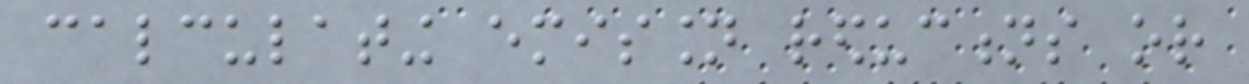calculating emission reductions or
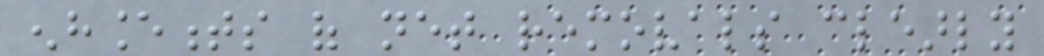enhancements of net removals clearly
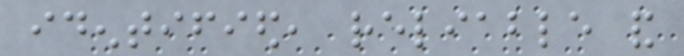identified, reliable and
